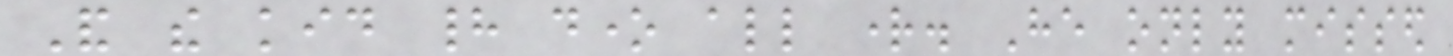And the kid had done all right. He only missed
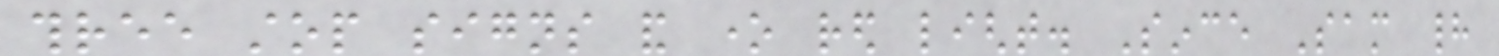three stop signs and one red light. Since Sam had
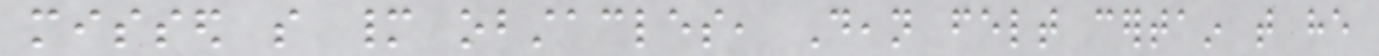missed so many obstacles, Dean felt certain that he
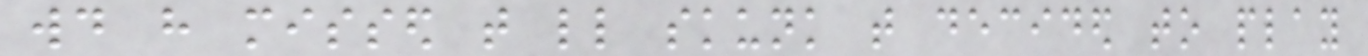would have missed that little skunk that decided to play
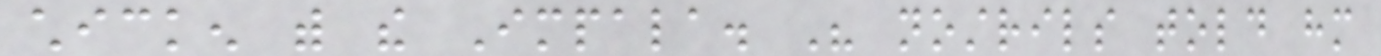chicken with the Impala. His nostrils told him
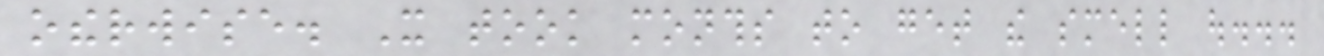otherwise. It took months to get the smell out...
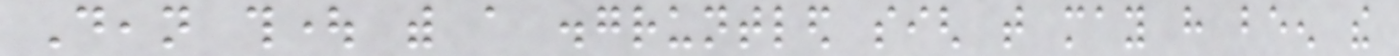Dean thought with a disgruntled sigh that may have been the
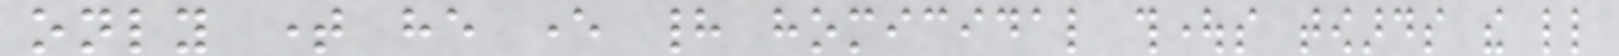only time he ever had homicidal thoughts towards the little
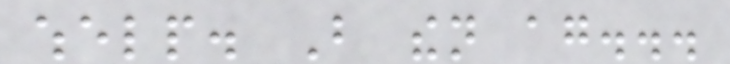whelp. But then again...
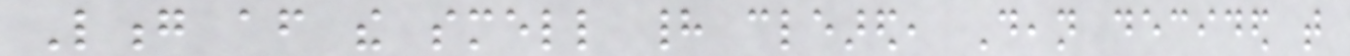Long after the smell had cleared, Dean decided that
